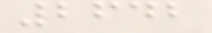2642
